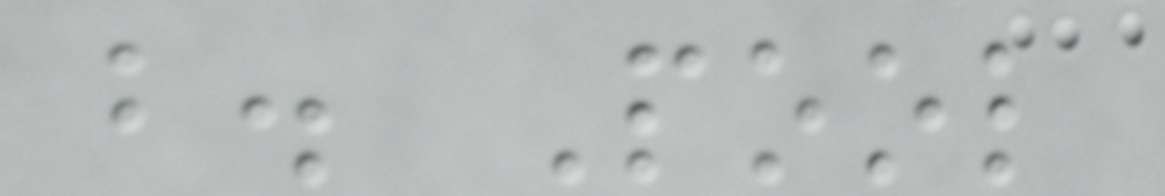b. Pool
